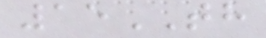15TH
